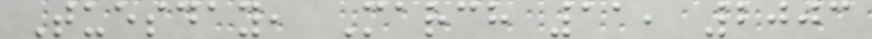Tuesday, March 11, 2003
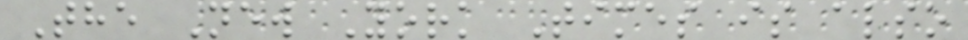The New York Times is also
